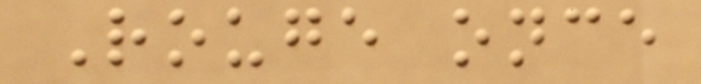Rouge once
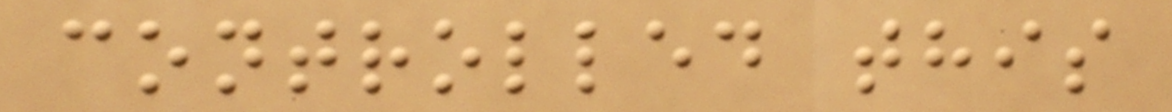controlled this
